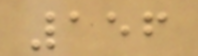156
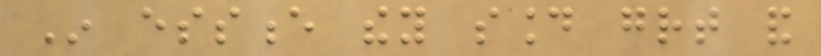In essence they sound great and
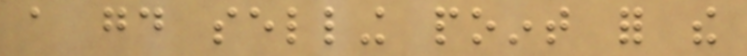a good selling point for the
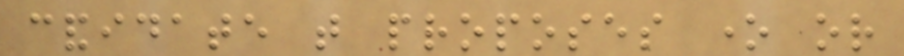candidate that proposes one or
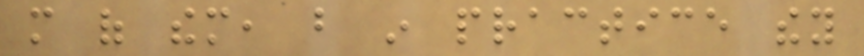more of them, but in practice they
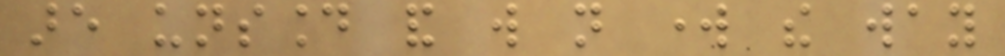are unsound and will not work the way
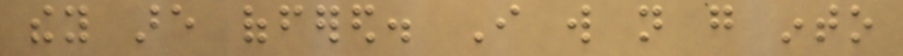they are offered. I will not go into
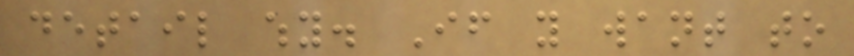detail why. If you want to
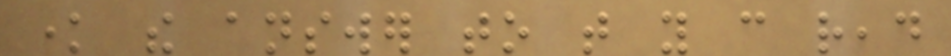know the answer to that you can read
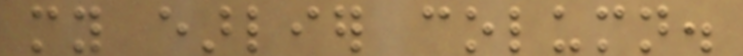my earlier column.
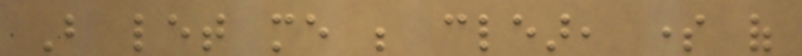But let me be clear, some of
